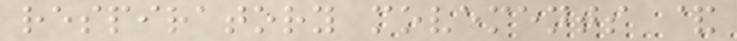respiratory movements &
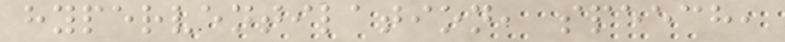hyperventilation, speech,
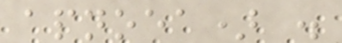apnoea) .
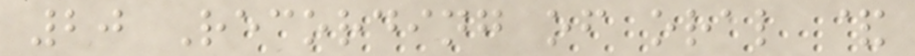20 Recording of oral &
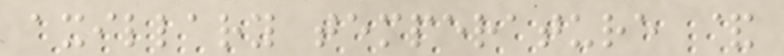axillary temperature &
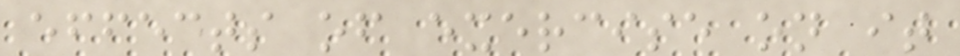effects of exercise on it
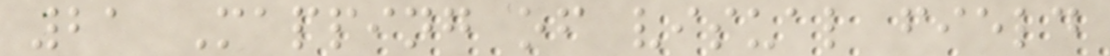21 Mapping of visual field
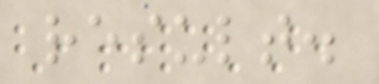result.
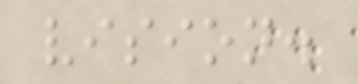vision.
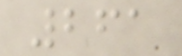261
